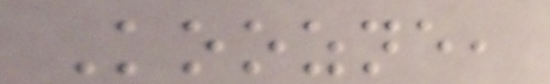Koozne,
